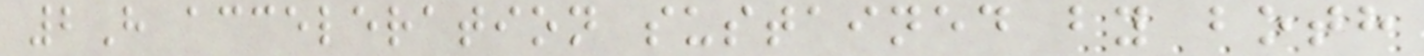2H acceleration sustained by both
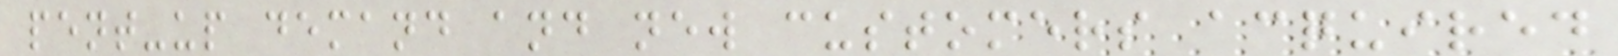pent-up demand and new customers acquired
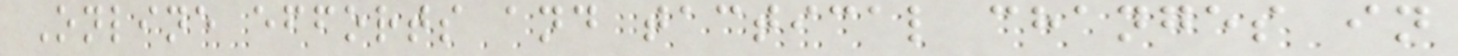Online efforts and tactical changes in
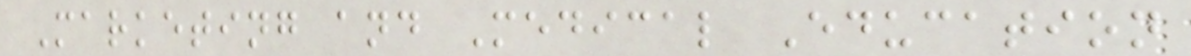Marketing and Medical Education
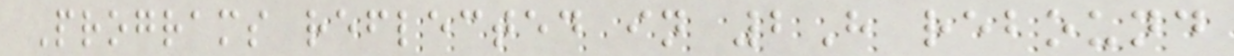Programs reflected in 2H rebound
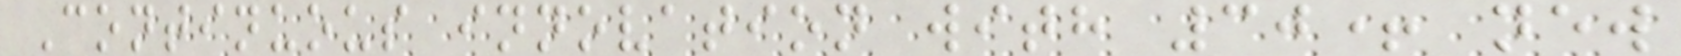Continuous innovation with 30+ new
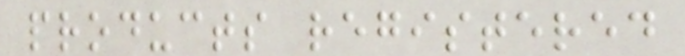products registered
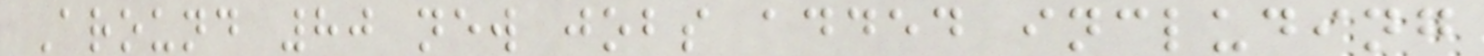Around 80 new jobs added including
